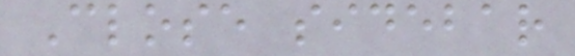Close sidebar
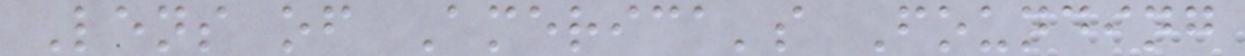Lens of America's Founding
